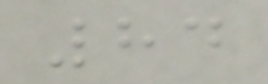84
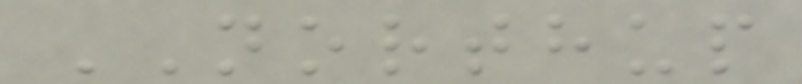NORTHUP
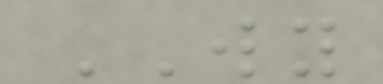WY
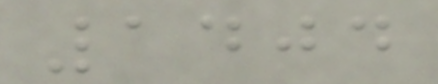1404
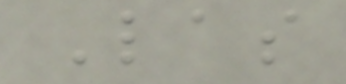Las
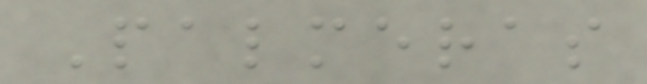Palmeras
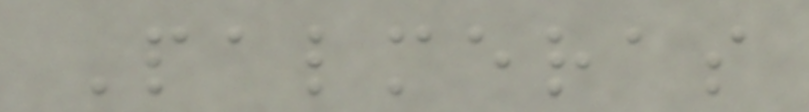Palmeras
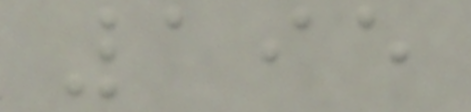195
